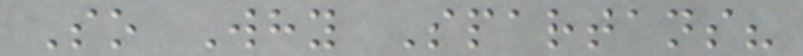So Why Spartans?
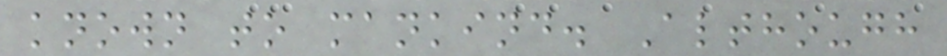known to mankind. Although
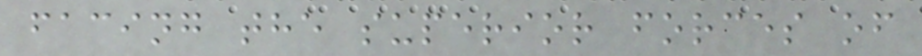facing the superior forces of
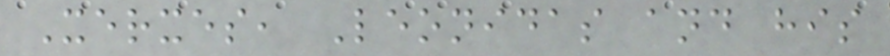Xerxes, Leonidas and his
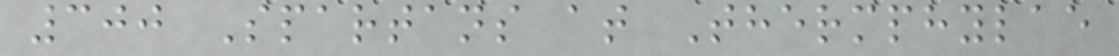300 Spartans at Thermphylae
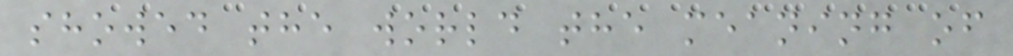showed the world the meaning of
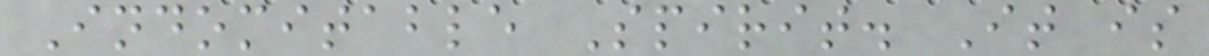Indomitable Spirit. It is
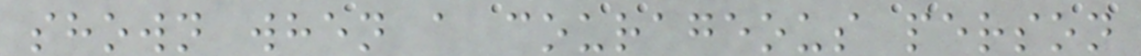shown when a courageous person
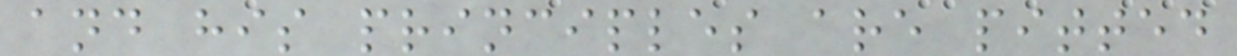and his principles are pitted
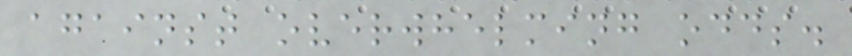against overwhelming odds.
